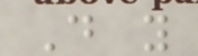Do you
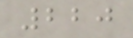220
